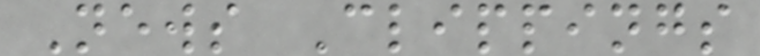News Clippings
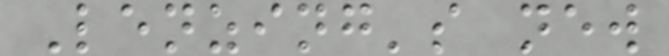Lenzing's new
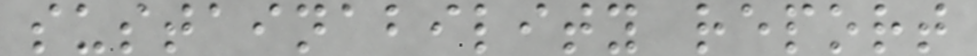sustainability report
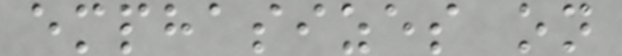emphasizes on
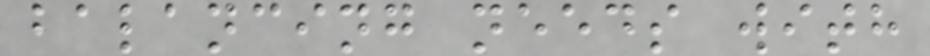balancing needs with
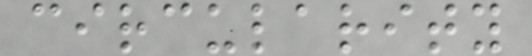circularity
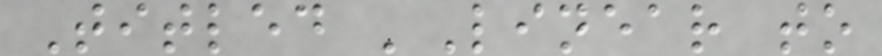Titled 'Linear to
